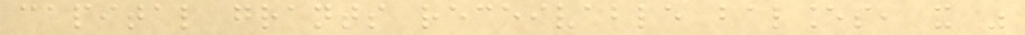capital grants receivable balances, it was
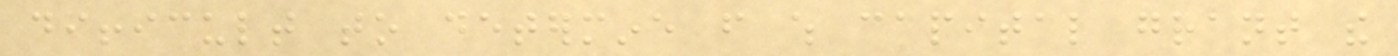difficult to determine from which capital grant the
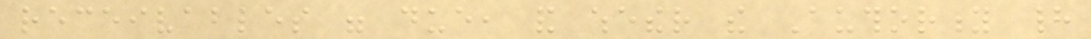receivables were due, and whether the Authority had
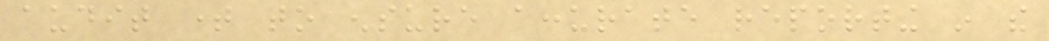audit time to ensure accurate reporting in the
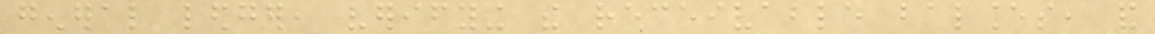general ledger, verifying the receivable balances, and
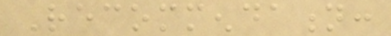Recommendation:
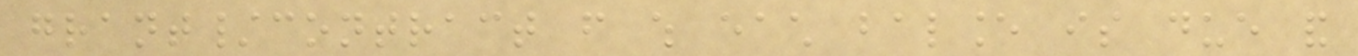grant/contract from which each balance is due and
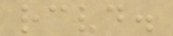received.
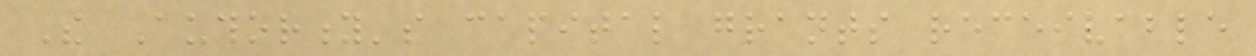The Authority's capital grants receivable
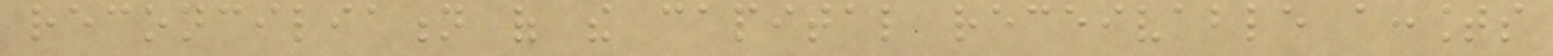reconciliation of the capital receivable accounts
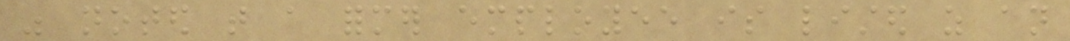was noted that a former employee is listed as an
